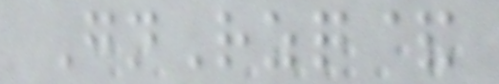GnRzq&
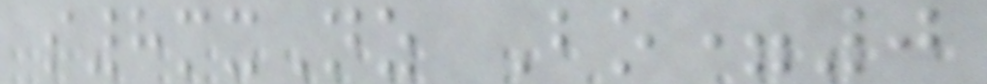s8mxNz Bo=0
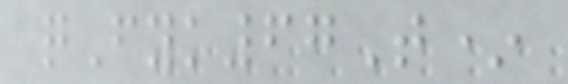qFyk67T*
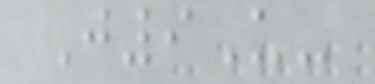J9U-
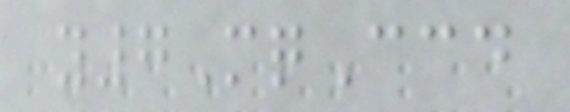y7MqCcd
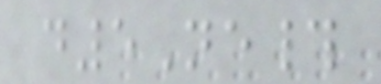d5Ne#
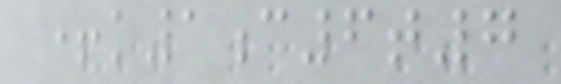+k1c6t7
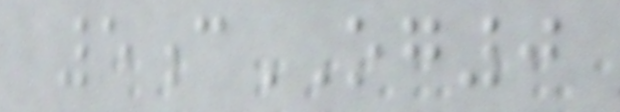5cOG0
